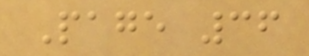Page 36
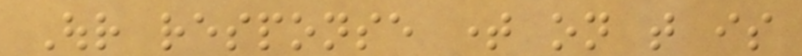Our response time on that is
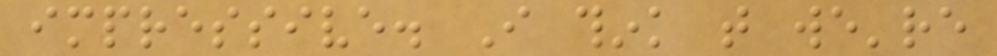impressive. I think that we're
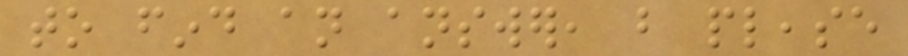to find an answer, but please
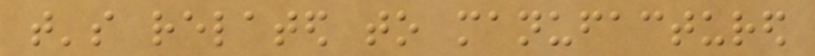that's related to manufactured
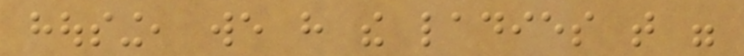housing, we have the ladies that were
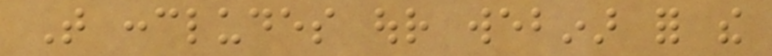That concludes our webinar for the
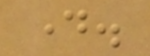day.
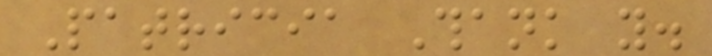Patricia Thank you.
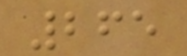265
